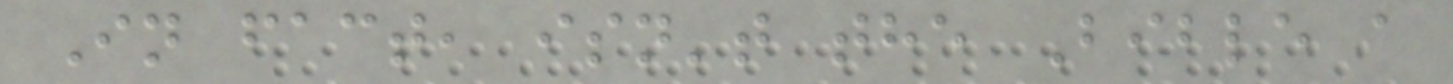In fact, isn't the Bible a
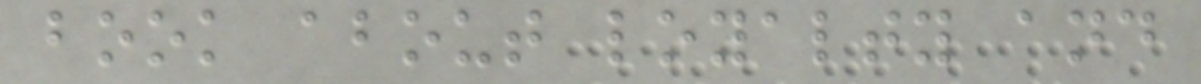book about loyalty and
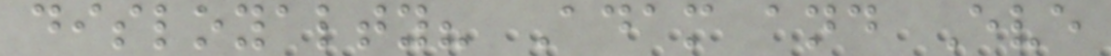disloyalty? Adam and Eve
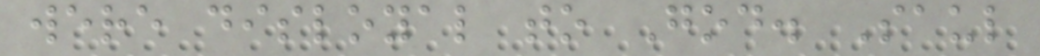were disloyal to God. Saul
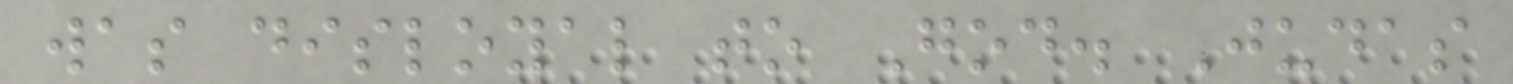was disloyal to God. Judas
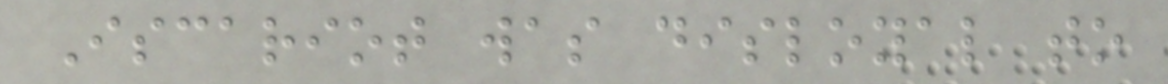Iscariot was disloyal to
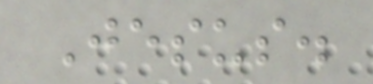Jesus.
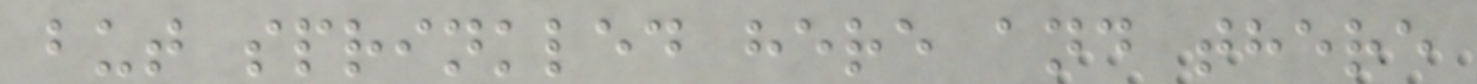but sprinkled here and there
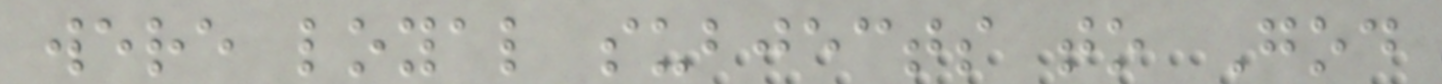were loyal subjects to God
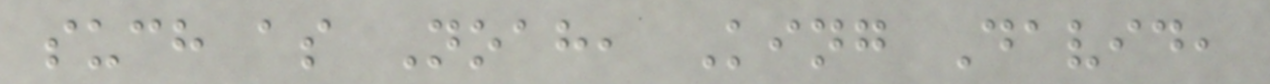such as Noah, King David,
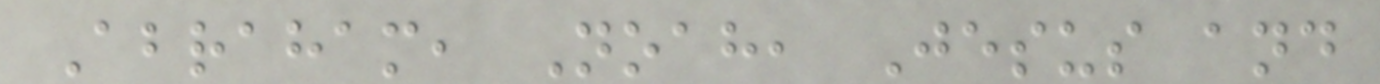Abraham, Noah, Jesus and
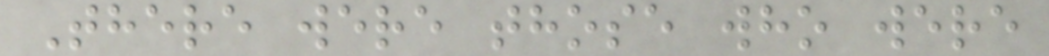There were those who were
